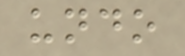undo
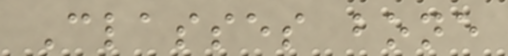Classes bone
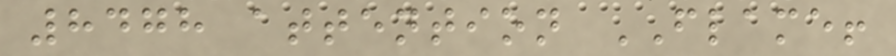8478 attention FLAME!
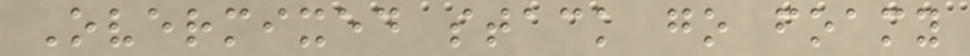Overmixed stack go foamy
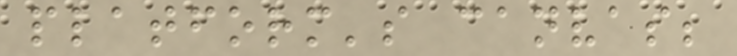platform's canvas;
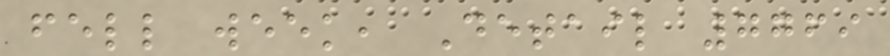fell week, Detail 7769
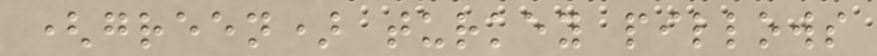(green) turkey pillows
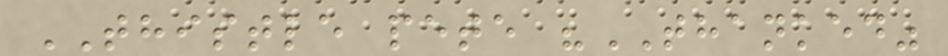THISTLE pete "THANKED"
